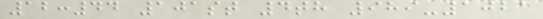12:44 101st 4th 989-1021
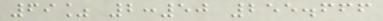69% 2:50 255.666
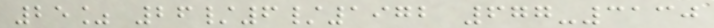25% 26/6/1972 677-3130
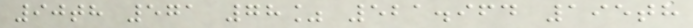90th 571 78% 521.964 195th
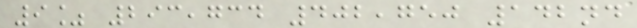9% 293,734 402,750 142nd
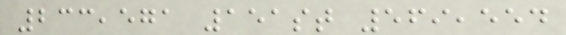233,571 151st 569,554
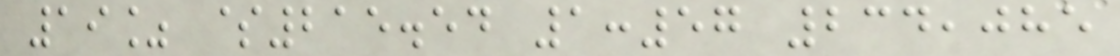19% $215.54 1:57 234,085
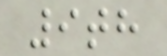9th
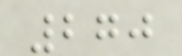270
